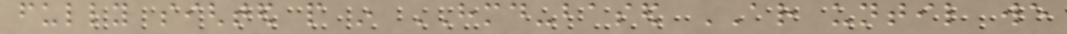fully sighted people in HMD-based AR until we
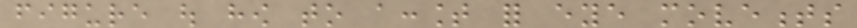figure out how to account for eye movements
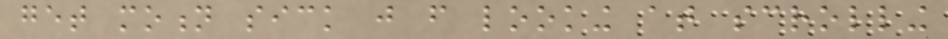get motion sick just from looking at scrolling
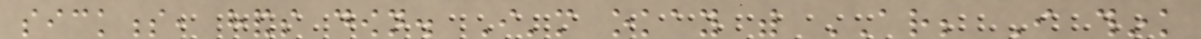sickness, hands down. I'm okay with AR; I think
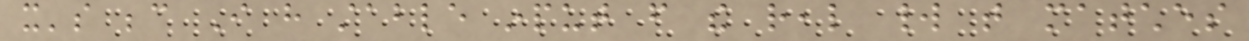it's because I have stable input from the real world that matches
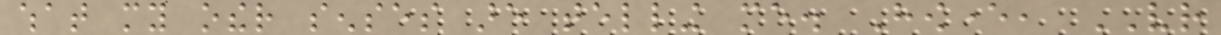what my other senses are telling me. However, VR
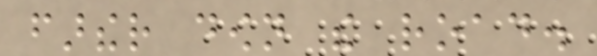farther down the road.
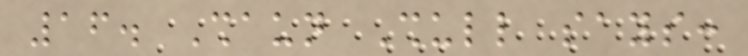16. Shaun Shull says:
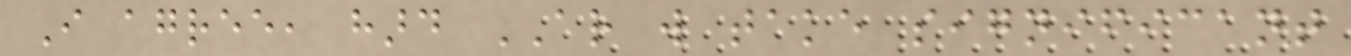I agree, hard AR will take significant
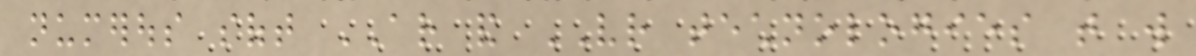numerous soft AR and VR technologies that will
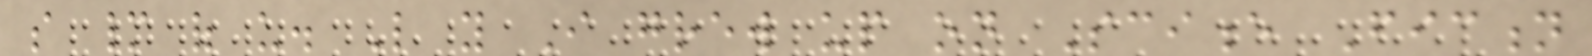so many of us. Like you I grew up on Science Fiction
